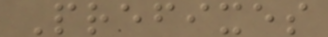Prefixes
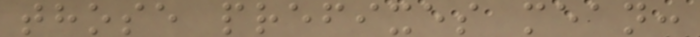those prefixes mean:
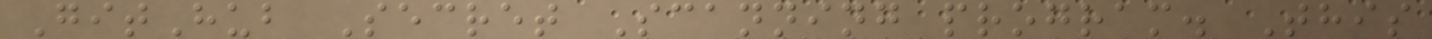GitHub Secret Scanning program. This
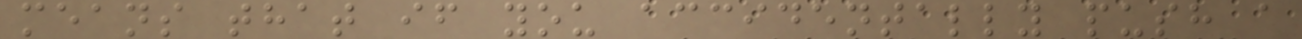means that if you accidentally push a
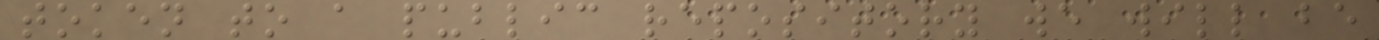token to a public repository we will be
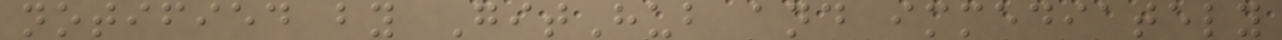notified by GitHub and immediately
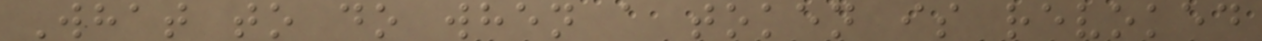What to do when a token is revoked
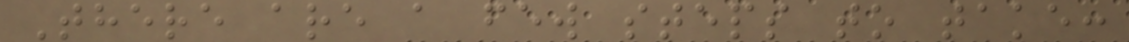There are a few steps to take:
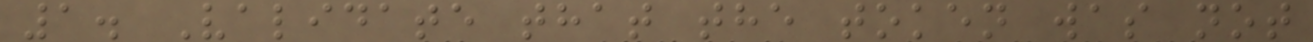1. Validate that the token was not
